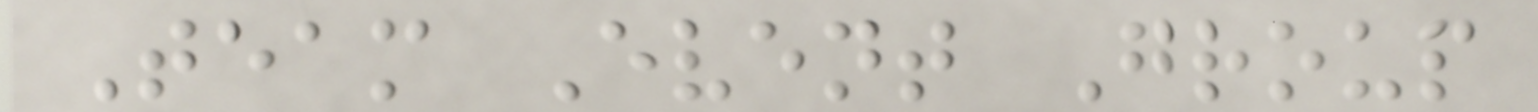Team Event Group
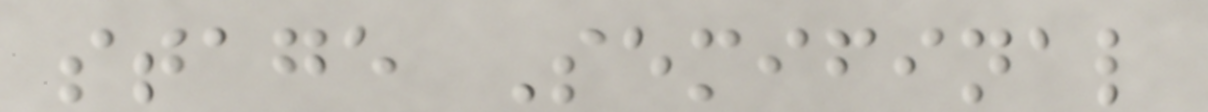stage Semifinal
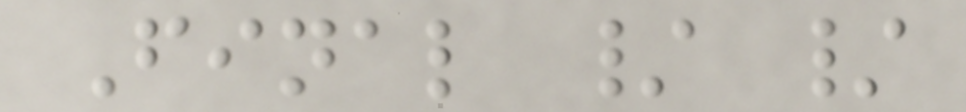Final / /
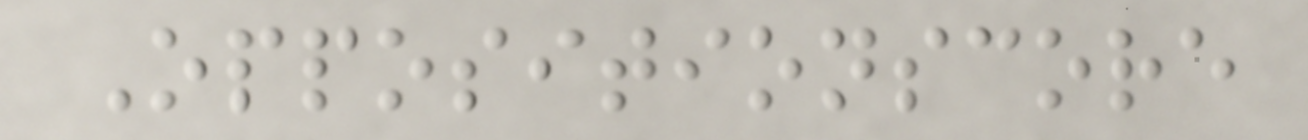Oppositionscore
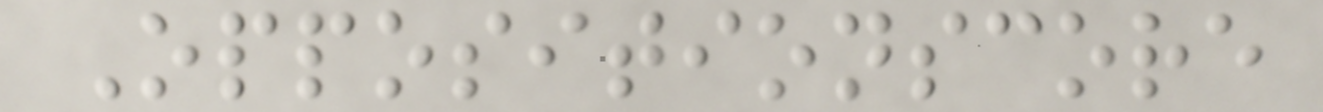Oppositionscore
